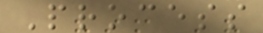Process
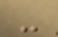-
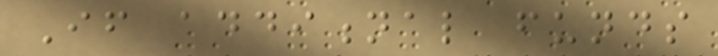If additional funds
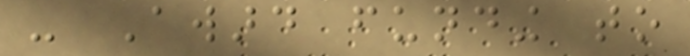- Award funding to
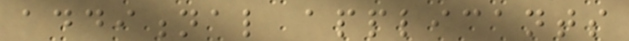additional applicants
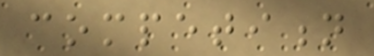competition
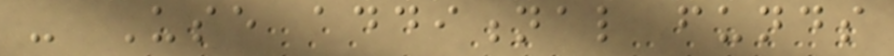- Use additional funds
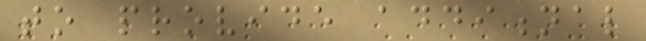to provide additional
